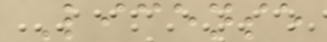License
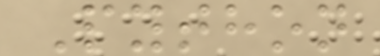Python
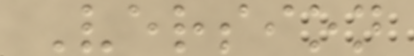Version
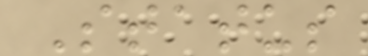Status
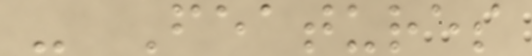- Features
